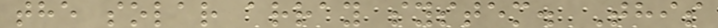the solar array system. This
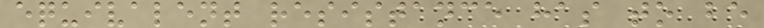equivalent resistance has to be
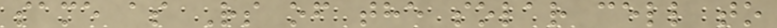same as Rs of the solar cell to
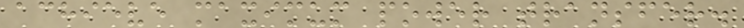achieve maximum power transfer.
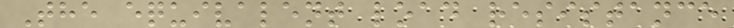The equivalent load resistance
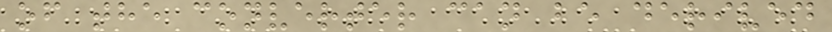of the converter can be derived
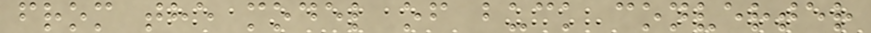from the model of buck converter
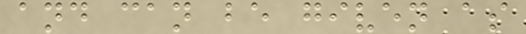and can be given as
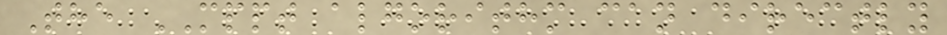The MPPT algorithm can directly
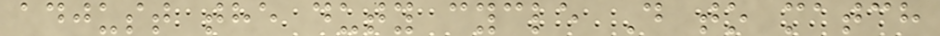adjust the duty cycle D to match
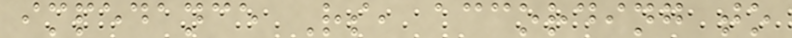impedance Rs, according to
